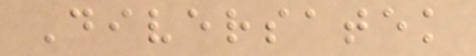Diversatek
